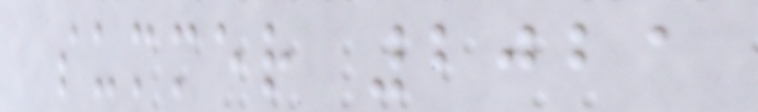summer 2021
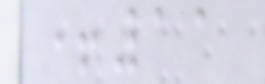+11
